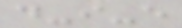d-i-e
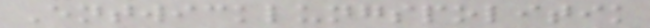Entwicklungspolitik
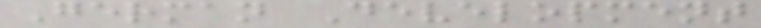German Development
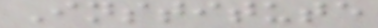Institute
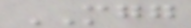MGG
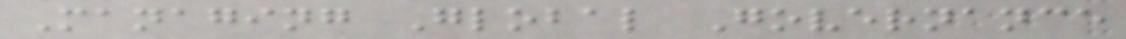Managing Global Governance
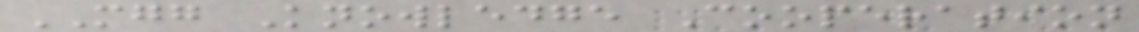MGG Knowledge Cooperation
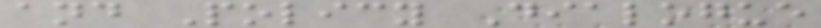and Policy Dialogue
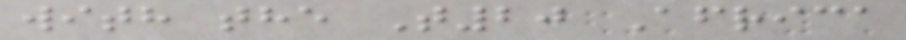with the T20 Africa
